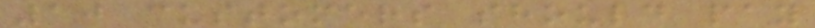10 customers should pay
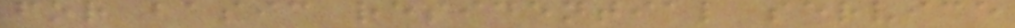for basic residential service
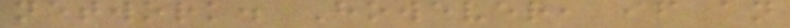network. However, if an
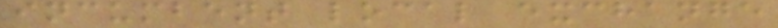incumbent local exchange
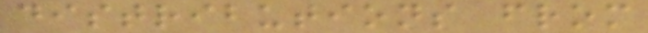distributions from
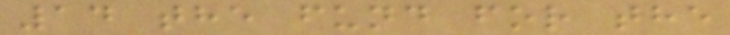14 the fund for the
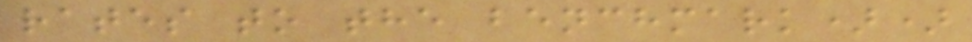rates to the benchmark))
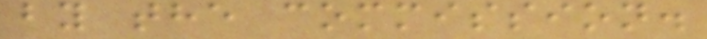by the commission.
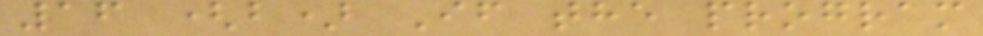16 (b) If the program
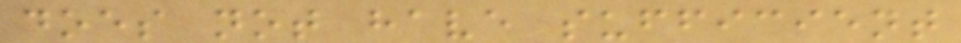does not have sufficient
